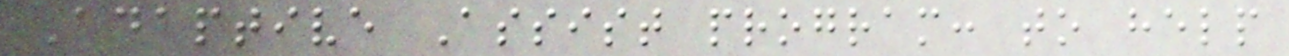Adaptive Assist program: to help
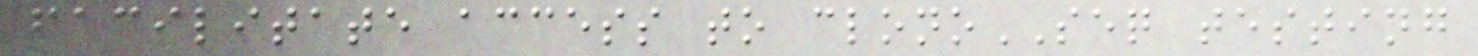facilitate access to clonoSEQ testing
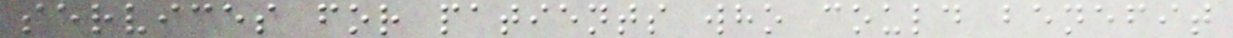services for patients who could benefit
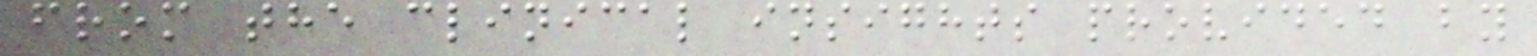from the clinical insights provided by
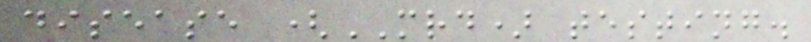disease (MRD) testing.
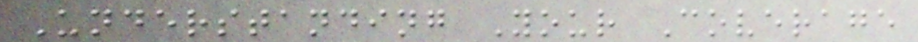Understanding Your Coverage
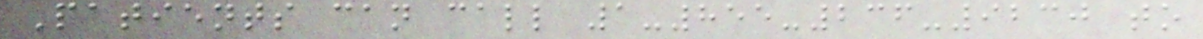Patients can call 1-855-236-9230 to
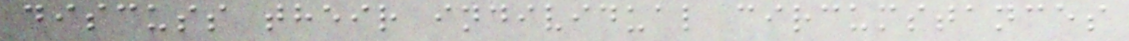discuss their individual circumstances
